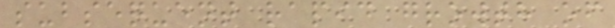subsequent rapid growth of
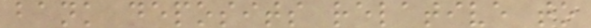bank deposits relative to
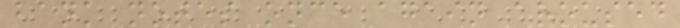bank notes once again aroused
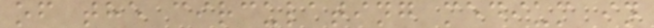of the circulating medium in
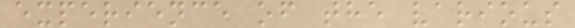experience of the various
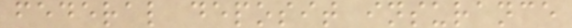federal deposit insurance
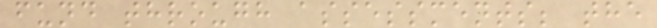fund through assessments; the
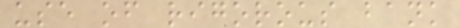use of rigorous bank
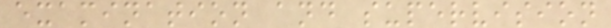examination and supervision
